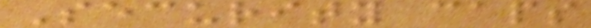Security caps
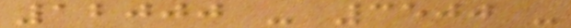12000 - 3500 -
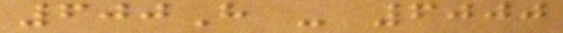600H - 6000
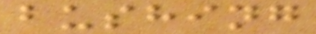bushing
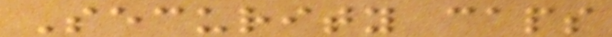Security caps
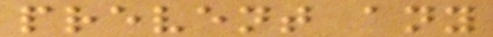prevent any
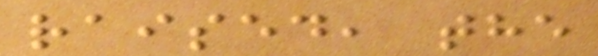raised, the
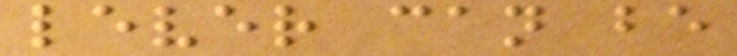lever can be
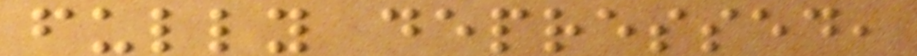fully depressed,
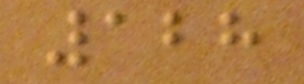128
